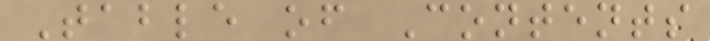Table of Contents
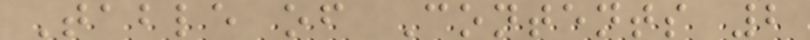Table of Contents 2
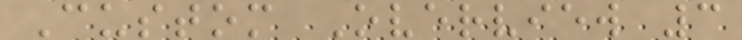Custom Overview 3
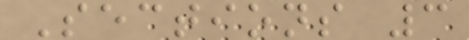Sections 3
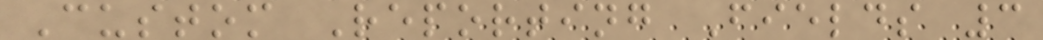Custom Reporting Fields 3
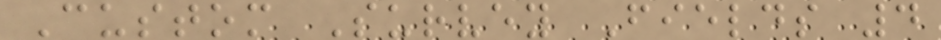Custom Survey Fields 4
